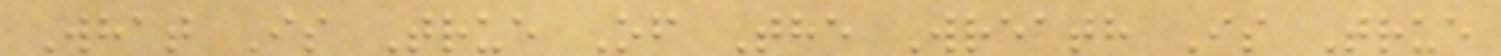What Is True Of The Wreath Is True
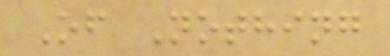Of Nothing
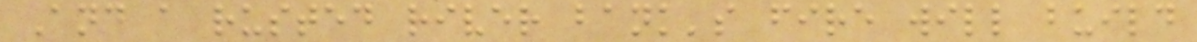And a rusted river bank's fire will build
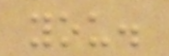you.
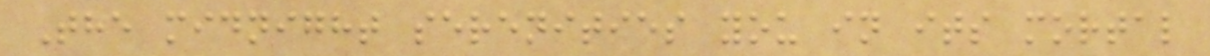The midnight serenities you in its mortal
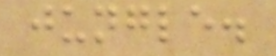jungle.
